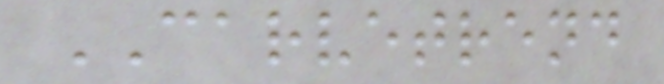CARVETREND
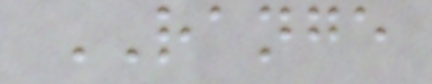RANGE
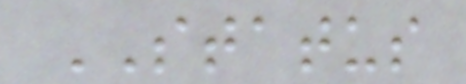STATUS
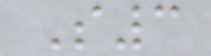S3
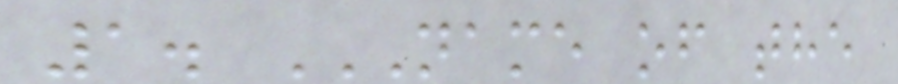1. NAME OF THE
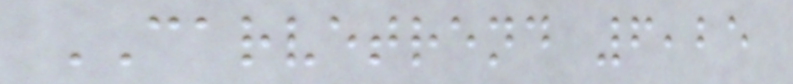CARVETREND 6,25
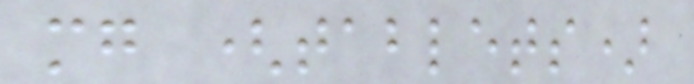mg (tablets)
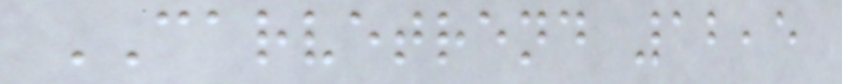CARVETREND 12,5
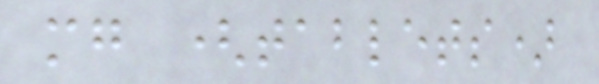mg (tablets)
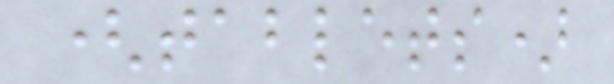(tablets)
